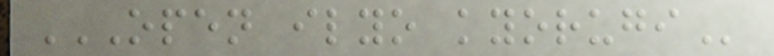OPEN ILYO KYORUGI
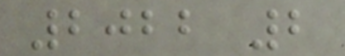2022 2
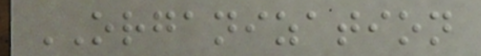ORGANIZATION
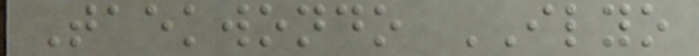Taekwondo ILYO
